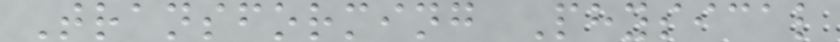Transforming Physical
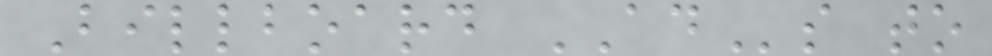Billboard ADs to
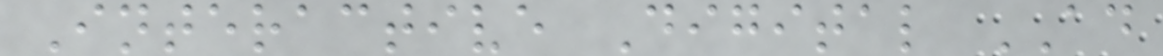Interactive Digital AD
